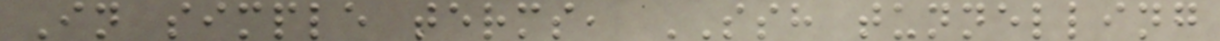In simple terms, SSH tunnelling
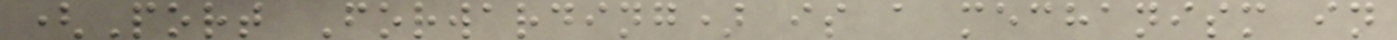(Port Forwarding) is a mechanism in
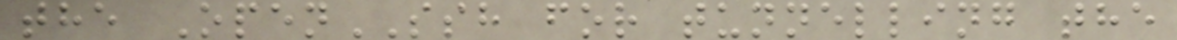the OpenSSH for tunnelling the
